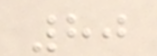80
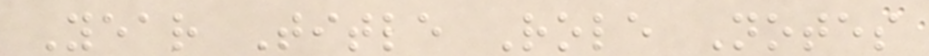Year Title Role Notes
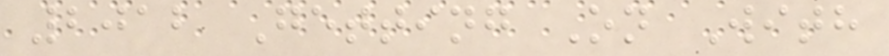2012 Getting On With
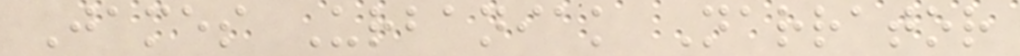James Urbaniak Narrator
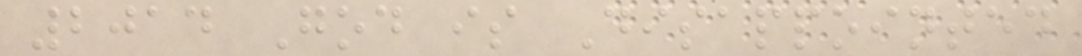2014 God is Disappointed
